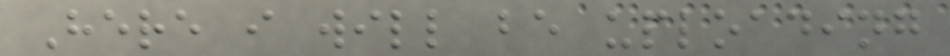Here i will be uploading
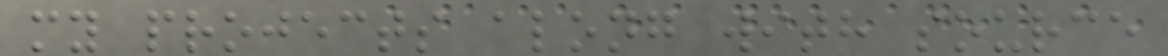my projects along with source
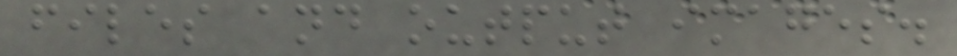files and output images.
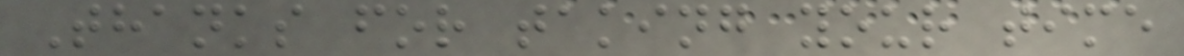Thanks for taking your time
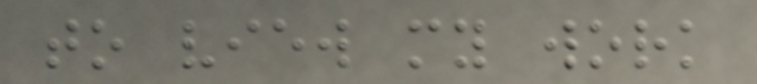to view my work
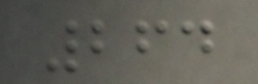264
